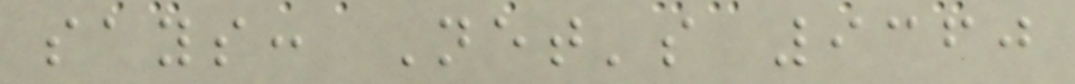says: Net's 9360
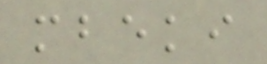mbeki
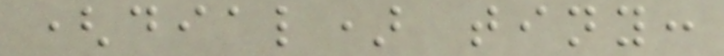(dial) tiny:
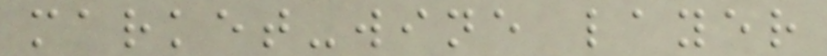market-wine layer
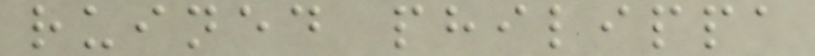ruined philippa
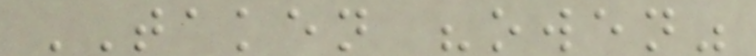TAKEN "owen"
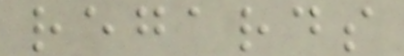regards
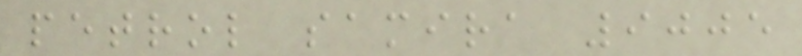petrol samira 9005
